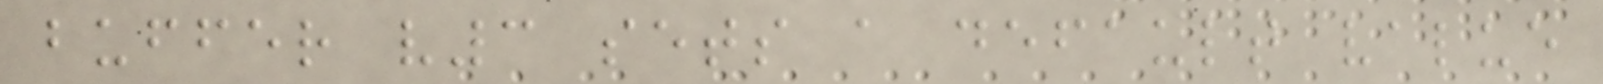buffer v3 sets a default value
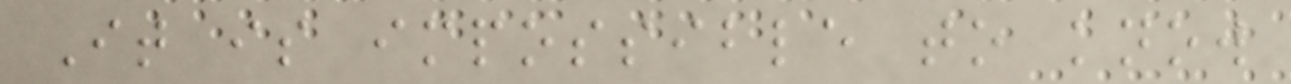It is impossible to know
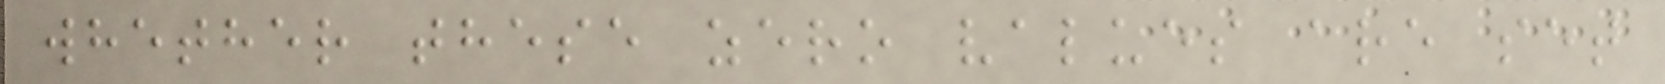whether these zero values are set
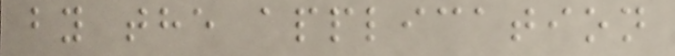by the application
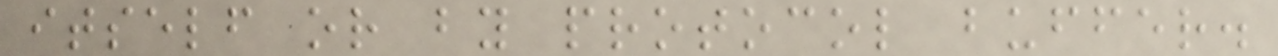itself or by protocol buffer.
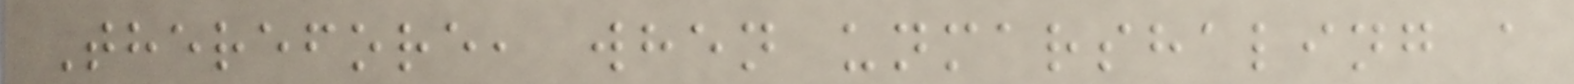Therefore, when unmarshaling a
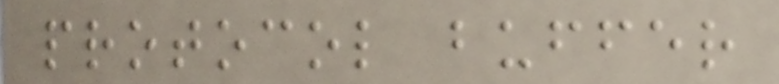protocol buffer
